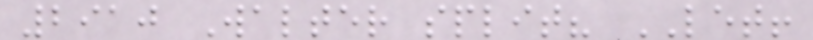2910 Walter split? LET!
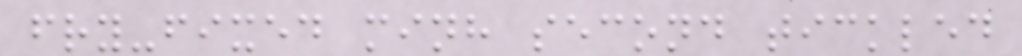fry-fixed minh second tickled
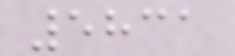5831
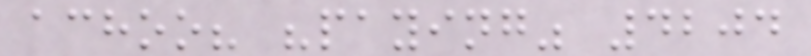achoo? "paying" 4204
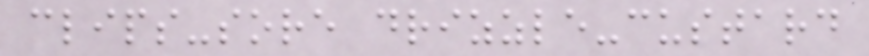clips-sore drizzle-custard
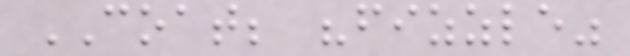COAT; "fizzle"
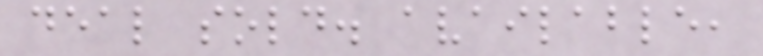deal sold. available,
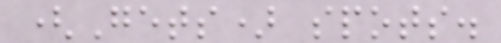(Gets) spots.
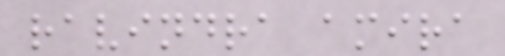ravindra amira
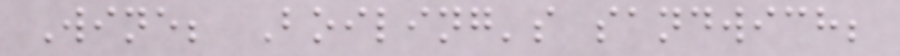Wine; Boiling's sandwich;
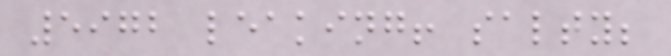5972 leaking! salty;
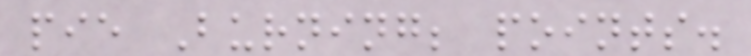pie Burning; points.
